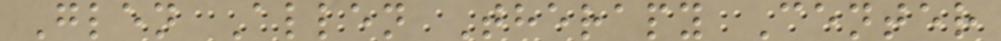Glen Allen Therapy Center
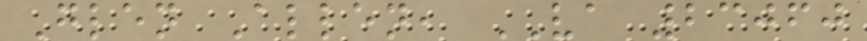Glen Allen, VA 23060
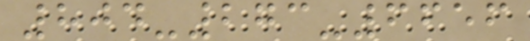804-273-6656
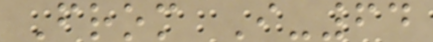From I-64
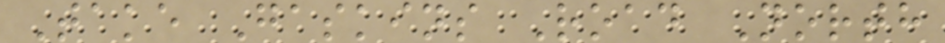Take Gaskins Road North
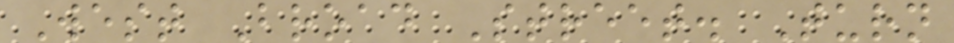West Broad Street. Turn
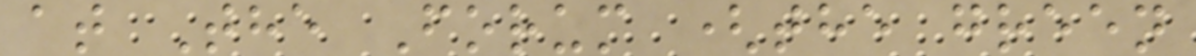at The Forum (the green
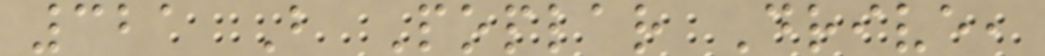321 B Poplar Drive,
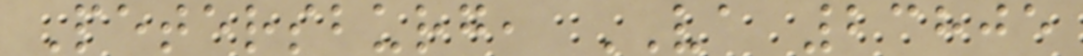Petersburg, VA 23805
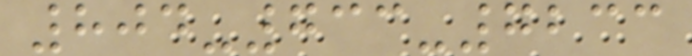804-733-7233
